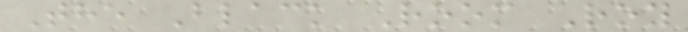The Black Room Roy
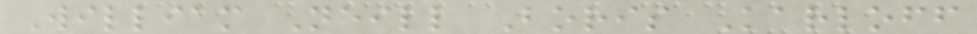William Neill Boris Karloff
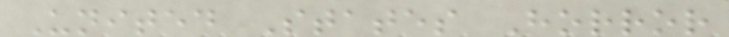United States Horror
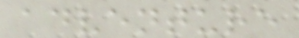adventure
